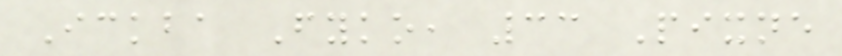Ickba Fyko, 33 Pixne
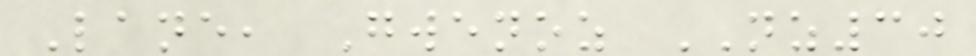Lane, Gwenoz NZ30
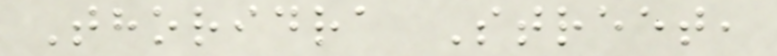Thoridra Street,
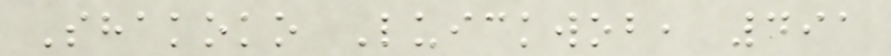Shakoko Luickwob, 491
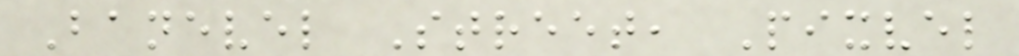Banevel Street, Pixvel
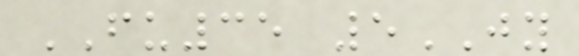FU35 5JY
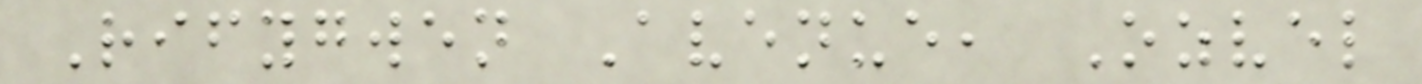Rifygwen Avenue, Ozvel
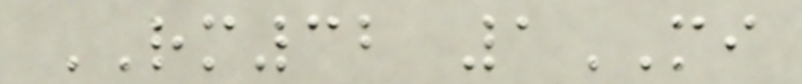RM32 1MI
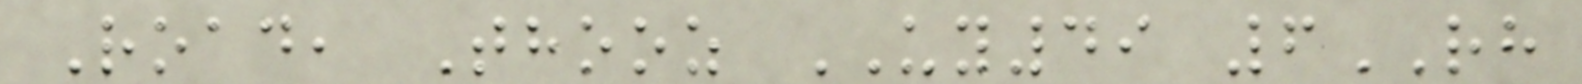Road, Thooz UY49 6RH
